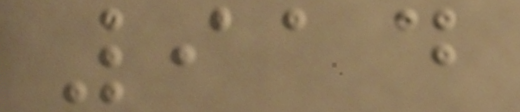914
